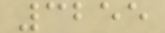3255
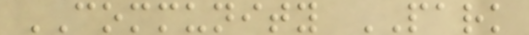COMMUNITY PARK
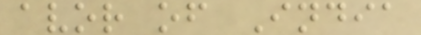avor of India
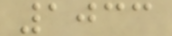1033
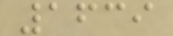1639
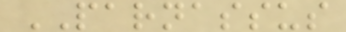PARNASSUS
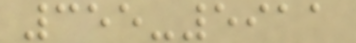355-5911
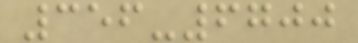356-6700
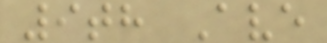9th Ave
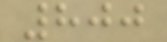800
